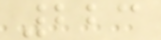223
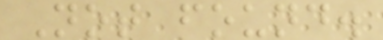Not found.
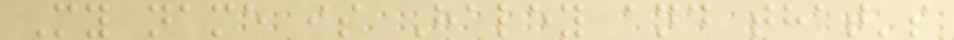My name is Haley and that's
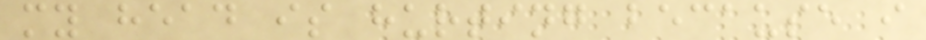my head is hurting because i
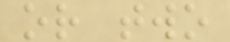or two
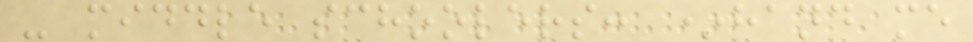- middle schoolers: *hand me
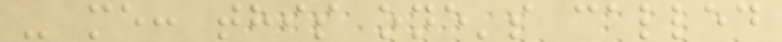- me: this one's called
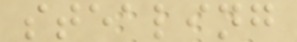stealing
